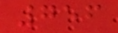756
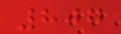807
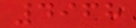4968
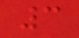3
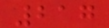217
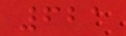621
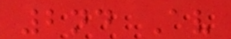2nd Av
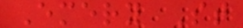Emery St
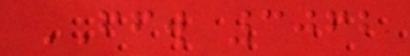FFW 3062
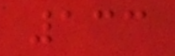133
